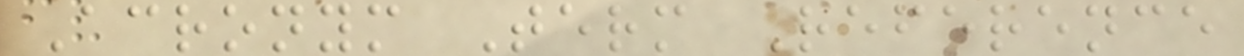Acronym Term Reference
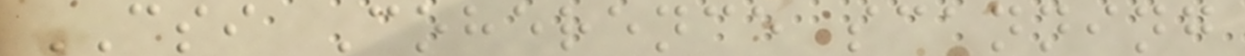CSI Coherence scanning
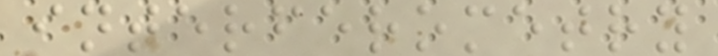interferometry
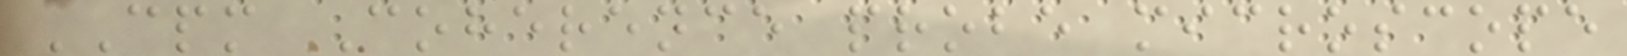CPM Coherence probe microscope
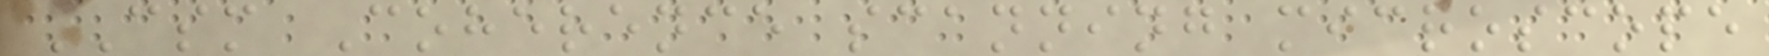CSM Coherence scanning microscope
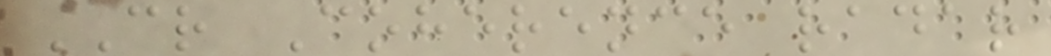CR Coherence radar
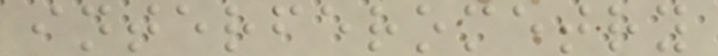interferometry
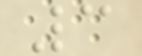3
